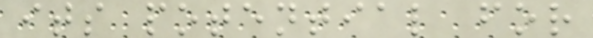its potential for
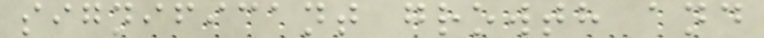significant growth and
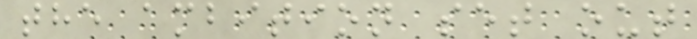the ambition set out
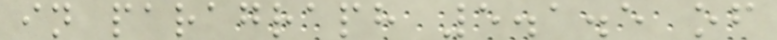in paragraph 5.1.5 of
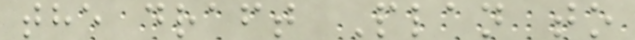the draft Plan to
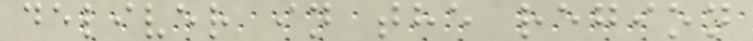deliver in the region
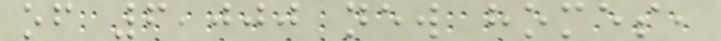of 6,000 new homes,
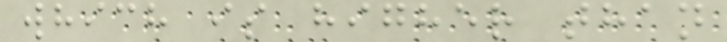which is higher than
